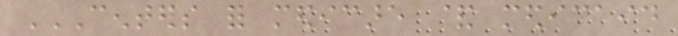CENTERS FOR MEDICARE & MEDICAID
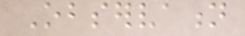Observation
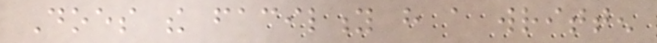Does the facility have a written
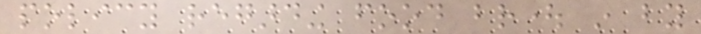policy regarding food brought in by
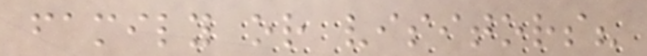family or visitors?
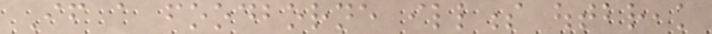If a foodborne illness outbreak
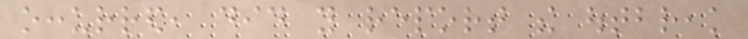occurred, did you report the outbreak
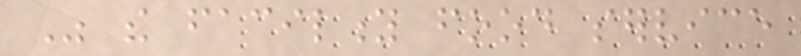Was the facility food service
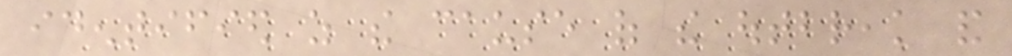identified as the cause of the outbreak and
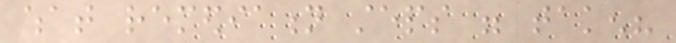what remediation steps were taken?
